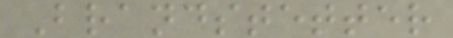Brandstetter
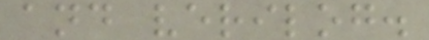and verilog.
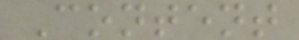Content
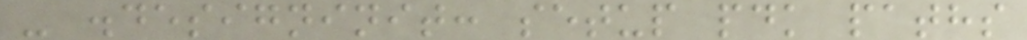- .designinit: setup pdk paths
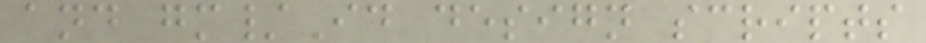and gm/Id design scripts
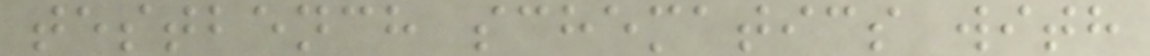testbench schematics with
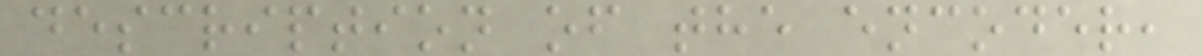description of the encoder,
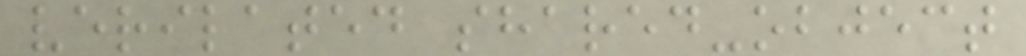verilated shared-object
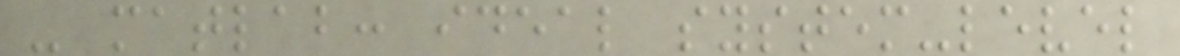- matlab: ideal system-level
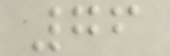76
